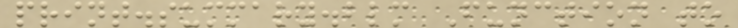print.summary.blm Function to
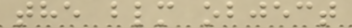the blm object
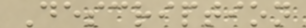Description
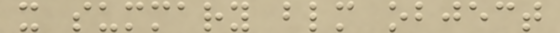x summary blm object
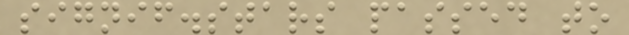signif.stars passed to
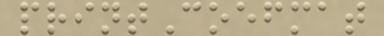printCoefmat
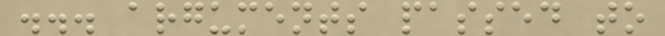... arguments passed to
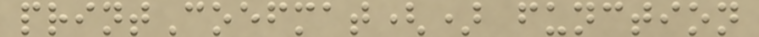printCoefmat() function
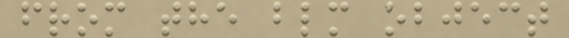from the blm object
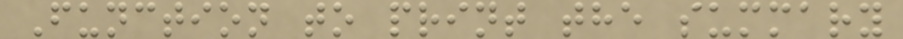Function to print the summary
